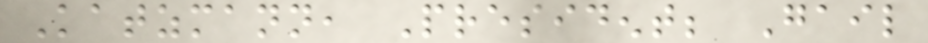Katzmann, President; Gail
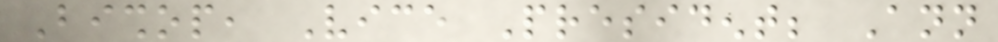Bishop, Vice President; Ann
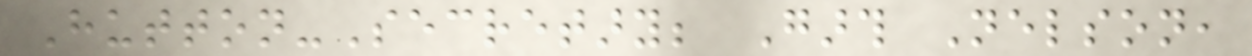Hutton-Secretary; Garth Nelson,
